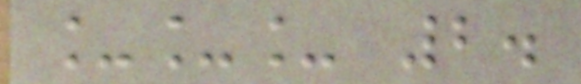___ 2.
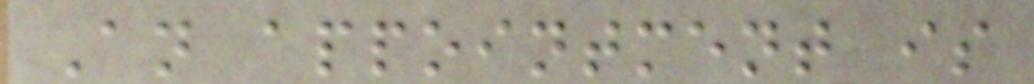An appointment is
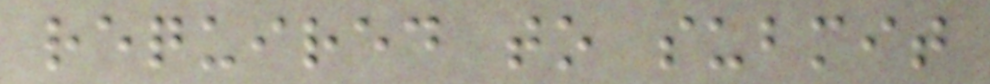required to submit
